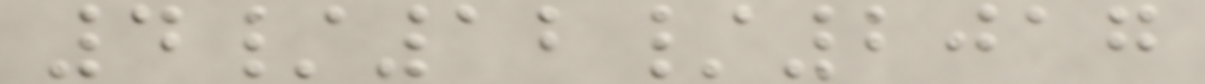4/12/2017
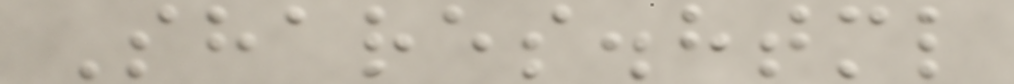Shares.html
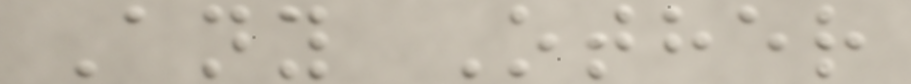Any Other
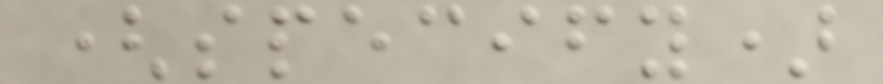(specify)
